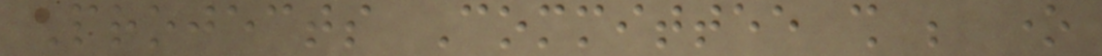Projects Committee shall be one
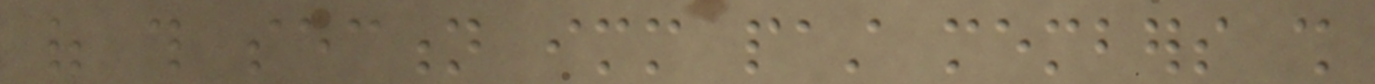of this section immediate past members shall
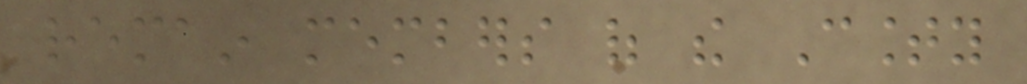remain members of the County
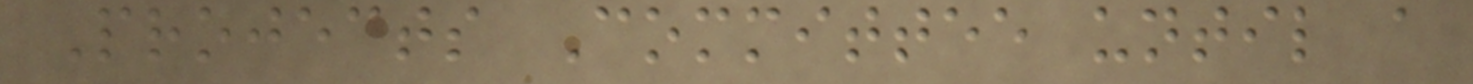Projects Committee until a
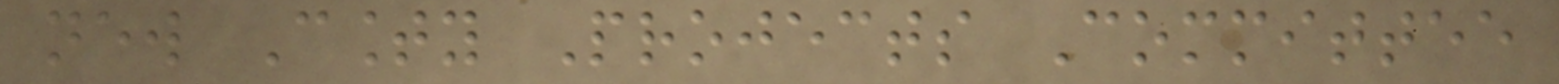new County Projects Committee
